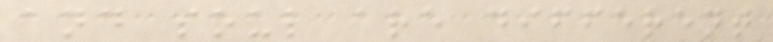and soul are different
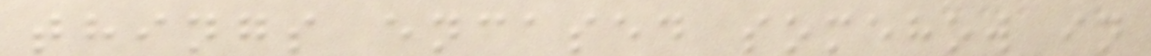things encased somehow in
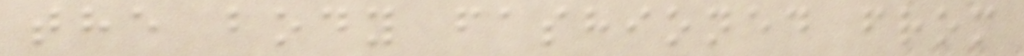the body fashioned from
